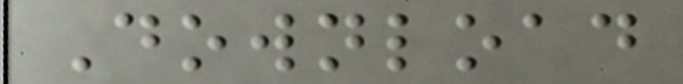Download
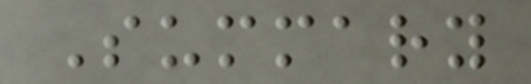Summary
